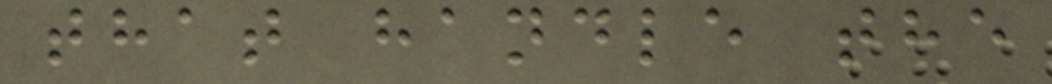that handle the
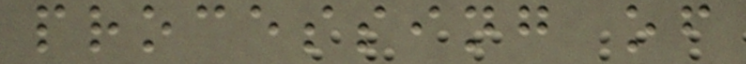processing of
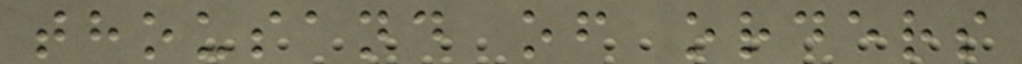thousand of orders
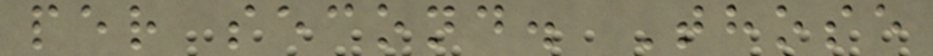per second. Those
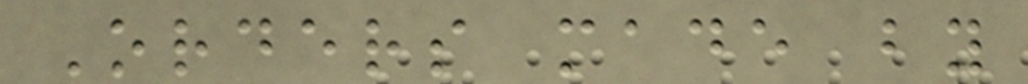Orders made by
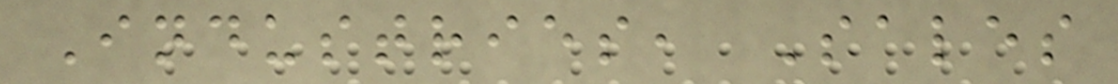Industries, Sales
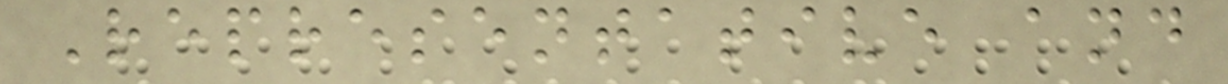Representative and
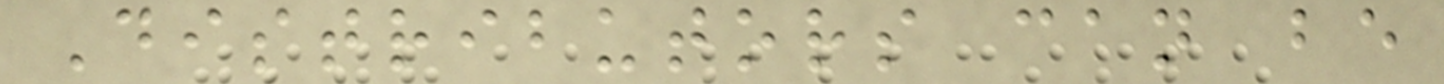Distributors can be
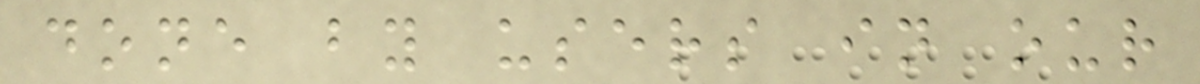done by users in our
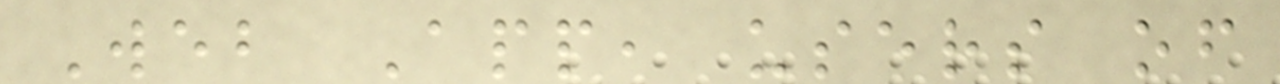Web App, users of
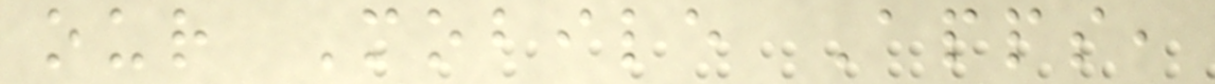our Mobile Apps,
